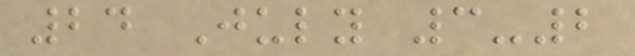24 July 3-2
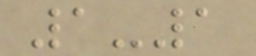1-1
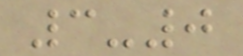3-0
